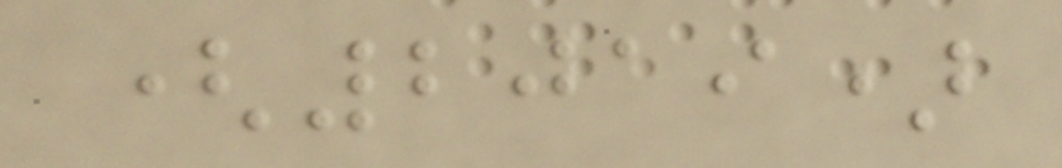(2019)
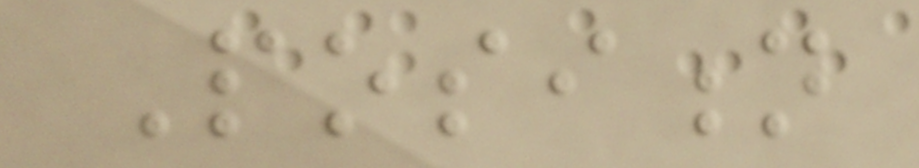Position
